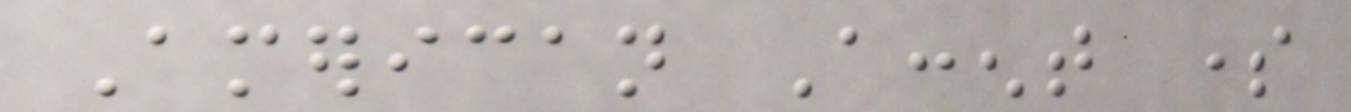American Accent some
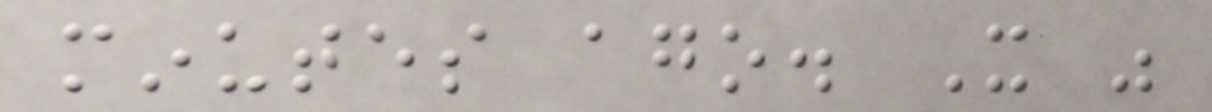minutes ago. It was
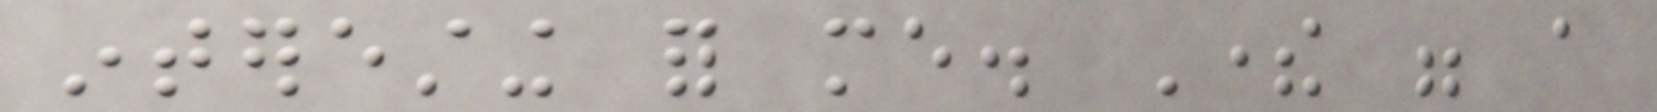interesting for me. There were a
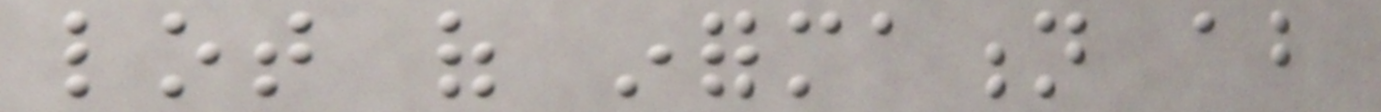lot of information about
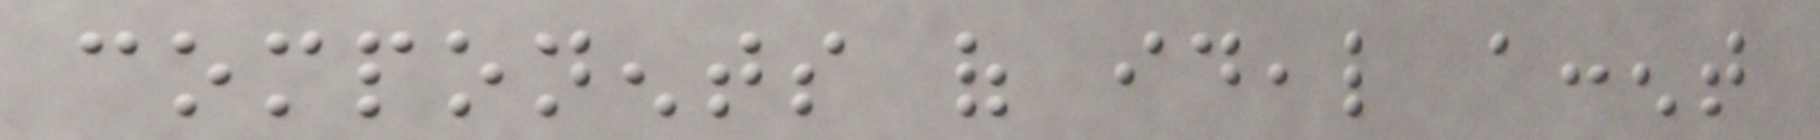components of ideal accent
